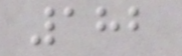182
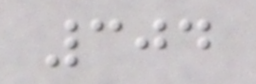304
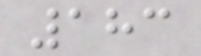183
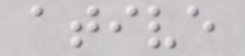ative
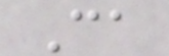Ca
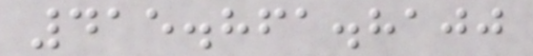415.861.8100
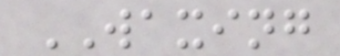WAXING
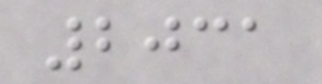2031
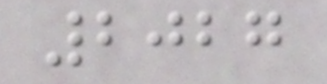2027
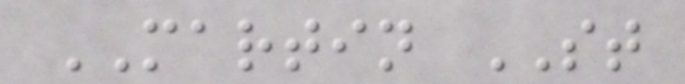MARTIN ST
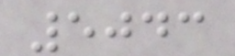5043
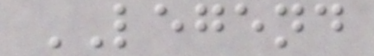LEGEND
